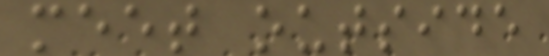meet outside
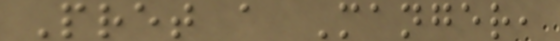Pret a Manger,
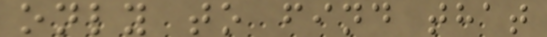only to find that
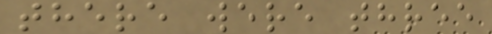there were three
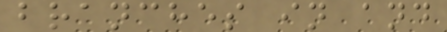branches in and
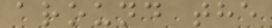around the
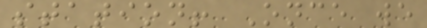station! Once we
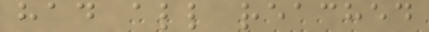had all reached
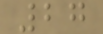27
